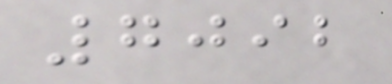7092
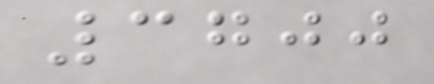3700
